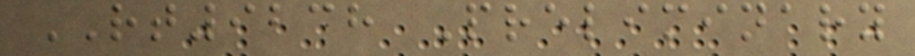RT9238 Preliminary
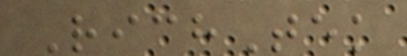RichTek
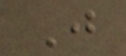J
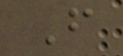F
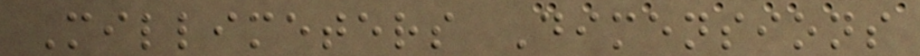Millimeters Dimensions
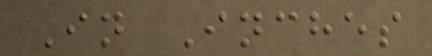In Inches
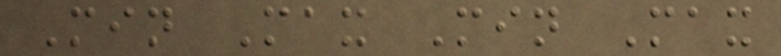Min Max Min Max
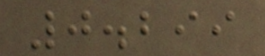0.299
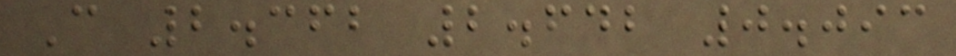C 2.362 2.642 0.093
